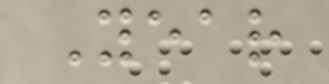Year
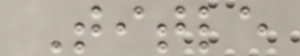Title
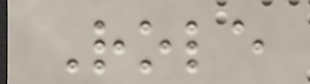Role
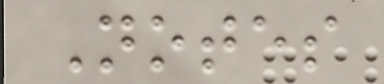Notes
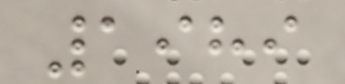1989
